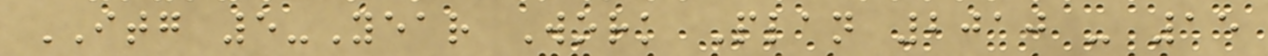ITG 5-Year Work Plan 2010 - 15
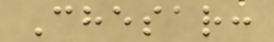Chesar:
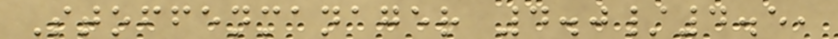Stoffenmanager 4.0/4.5,
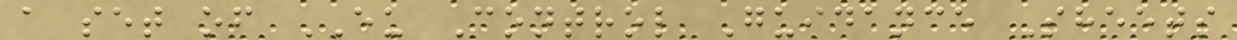a set of EU Control Guidance Sheets
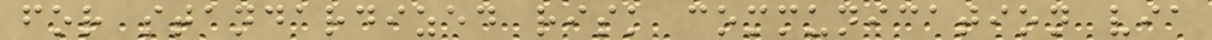for standardized risk communication via
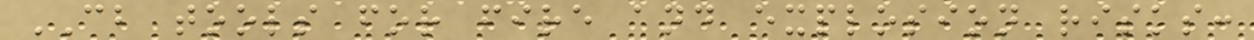CB tools for fire and explosion risks:
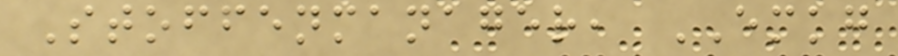Stoffenmanager, EMKG
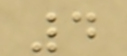4
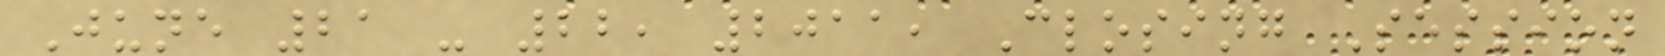June 21 - 22, 2011, Closing Session
